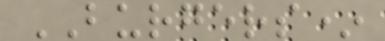BURGERS*
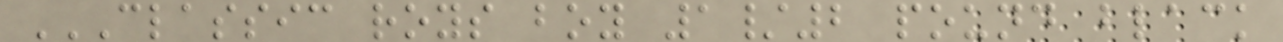CLASSIC ROYS BOY 1/2 POUND BLACK
